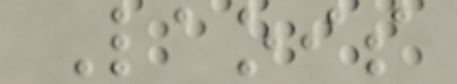Laois
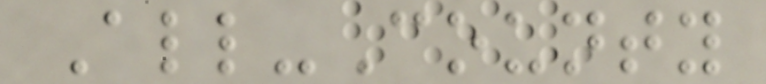All-County
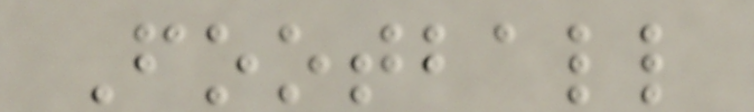Football
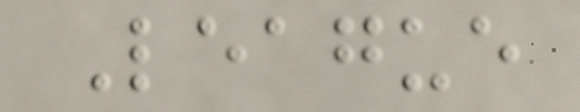League
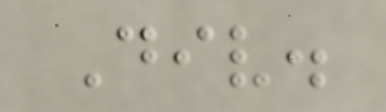Div.
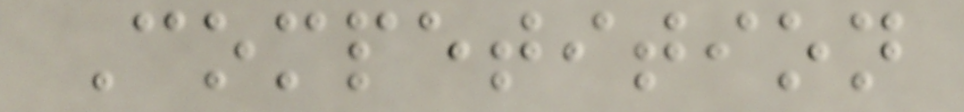Competition
